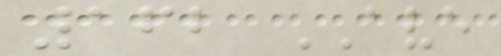162 AVE
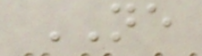NE
